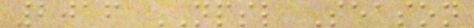2016 NPSL Season
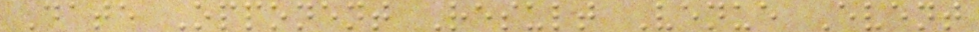Date Opponent Result Venue Event
